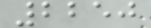2250
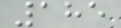185
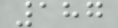187
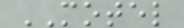MOTEL
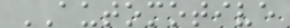AUTOMOTIVE
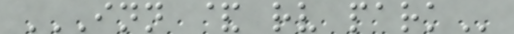INN & RV PARK
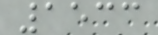1533
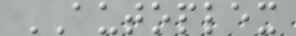AUTOPLEX
